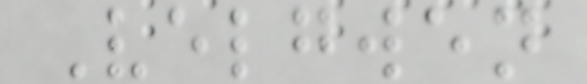Velgwen
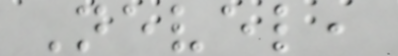Nevel,
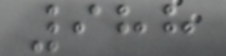988
